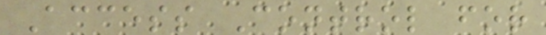Access Control for
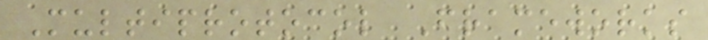Multiprotocol Frameworks
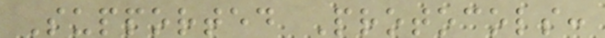Supported Protocols:
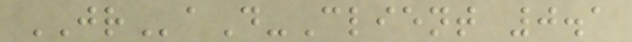JRaD-Client 0.1
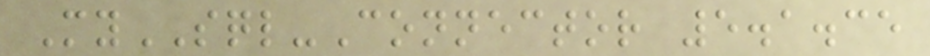MySQL-Connector 5.1.35
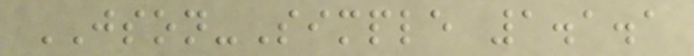JSON-Simple 1.1.1
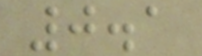0.1
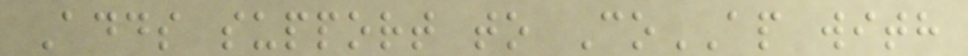Adds support to CoAP with
